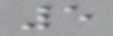5
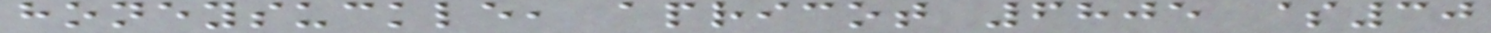honeysuckle, apricot 6805 $30
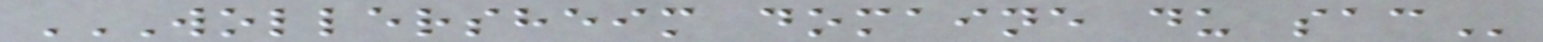WOLLERSHEIM DOMAINE DU SAC
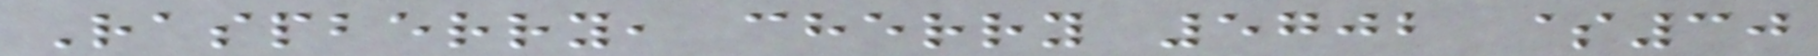Raspberry, cherry 5702 $30
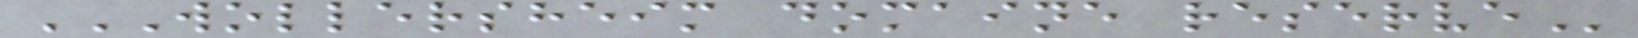WOLLERSHEIM DOMAINE RESERVE
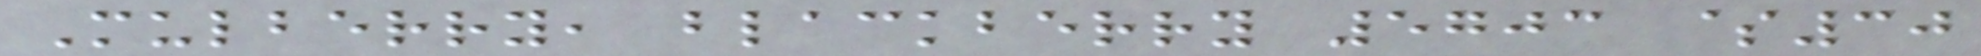Mulberry, blackberry 5703 $30
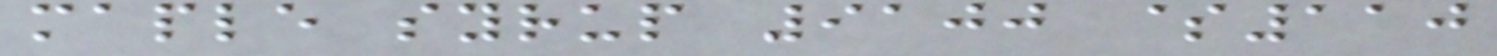maple syrup 9100 $110
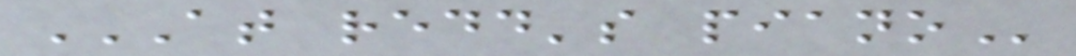AT REDD'S PIANO
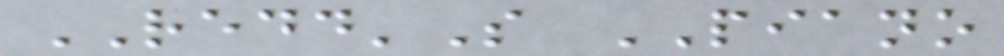REDD'S PIANO
